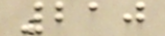210
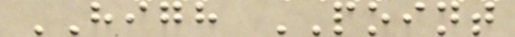HIGH POINT
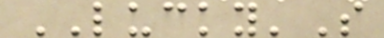LUCKY'S
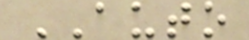AUTO
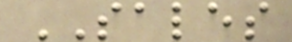SALES
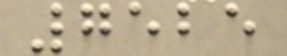7525
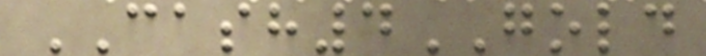CASH4GOLD
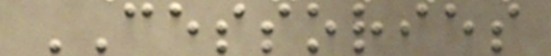CESSORIES
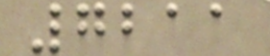7211
